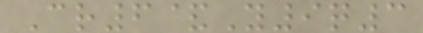Cr6&Y9q3
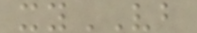xyVB
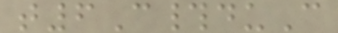t6C#duC
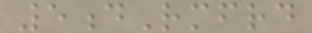5dRmfrd
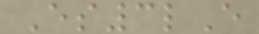Es3lE
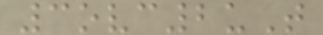3ovc2uT
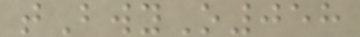tBwyO058
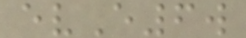evE6w
